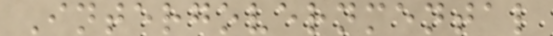Intergovernmental
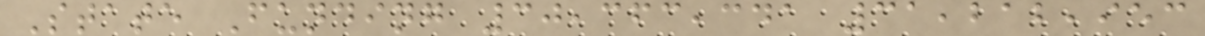State Funding 30,363,341 31,212,953
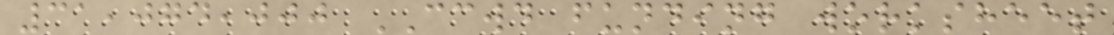31,074,000 CCWD funding worksheet
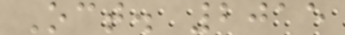Oct. 2015
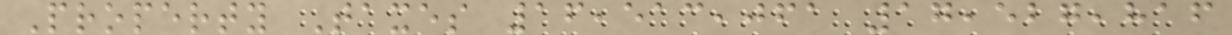Property Taxes 16,513,061 17,527,816
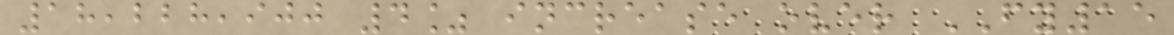18,228,900 4% increase over FY15
